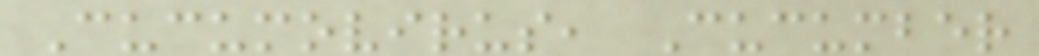Cucumovirus, Cucumber
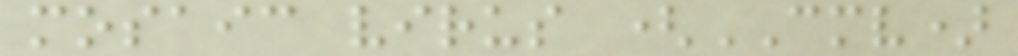mosaic virus (CMV)
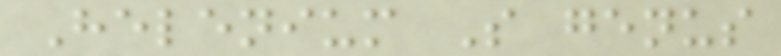Helenium S genus
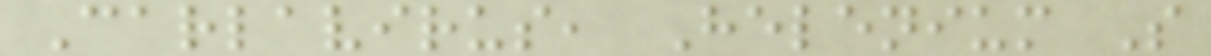Carlavirus, Helenium S
